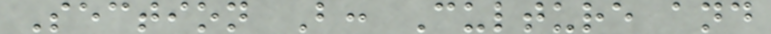Section B: Culture and
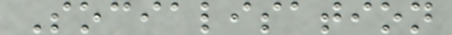Socialisation
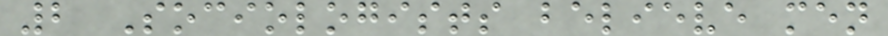2 Sociologists believe men
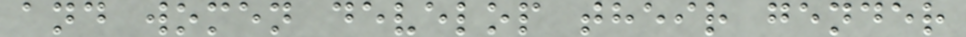and women develop their gender
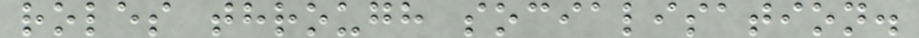roles through socialisation.
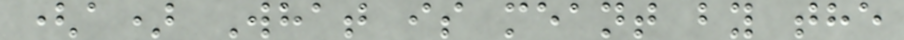(a) What is meant by the
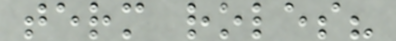term roles?
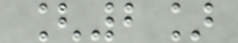[2]
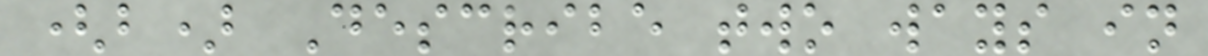(b) Describe two ways in
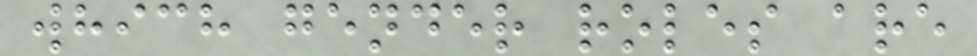which gender roles are
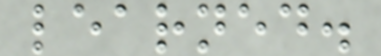learned.
